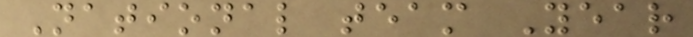National team Year
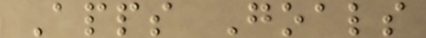Apps Goals
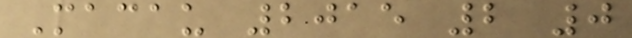Macau 2015 2 0
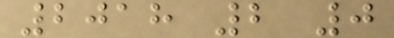2018 2 0
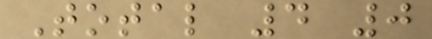Total 4 0
